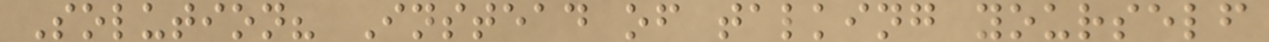Solution? Instead of talking yourself
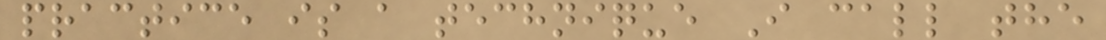practice is a technique I call the
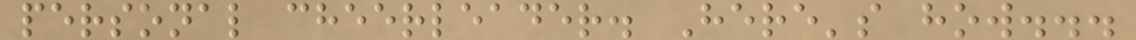personal cheerleader. Here's how...
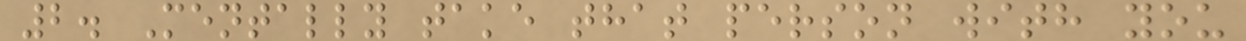2. Mentally take that person with you
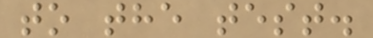to the test.
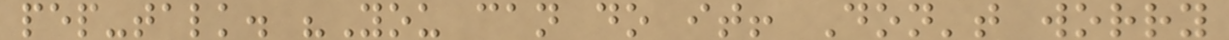pep-talk. "You can do it! Don't worry
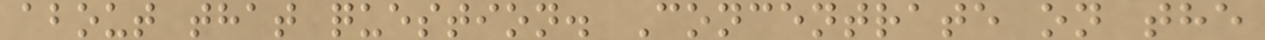about that question. Concentrate on the
